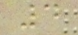4
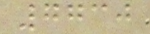7730
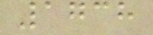1738
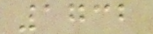1732
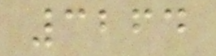3264
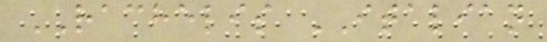RACHELIS ITALIAN
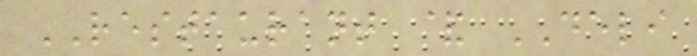RESTAURANT & DELI
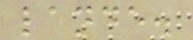lande.
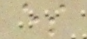es
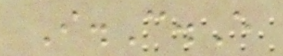I.C.E
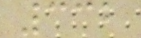332
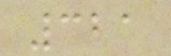321
